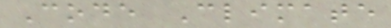Code Climate
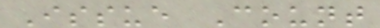Issue Count
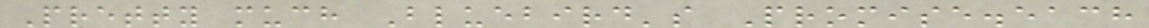Pretty much Bluebird's Promise.each
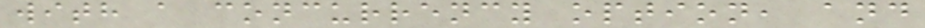with a concurrency option, and
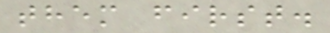them first.
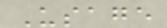Usage
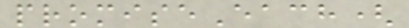promiseEach(
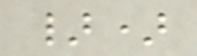})
